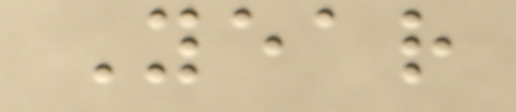Year
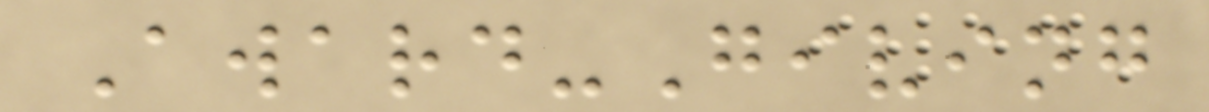Award-Giving
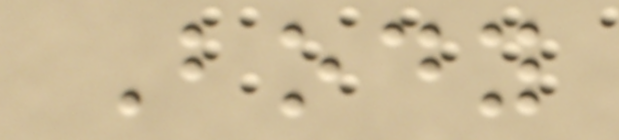Body
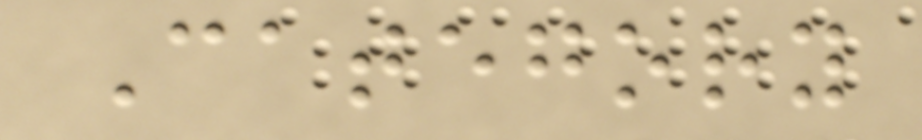Category
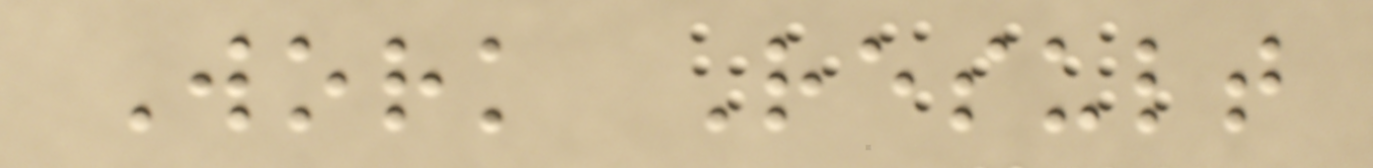Work Result
